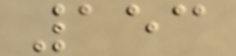153
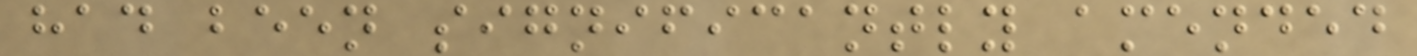had been significantly amended
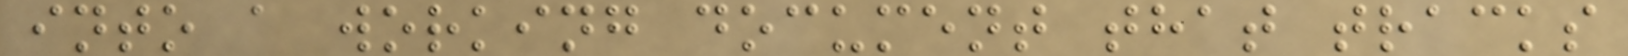into a working document that tracks
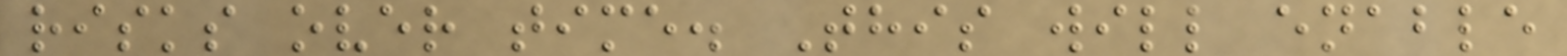risks over time. This will enable
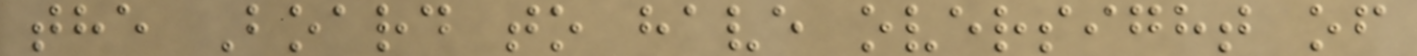the Board to have oversight of
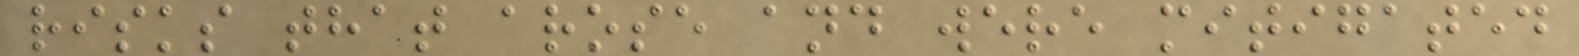risks that arose and were mitigated
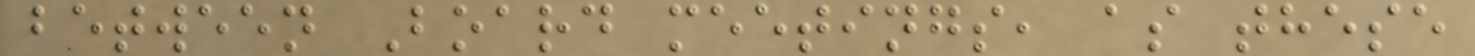between Board meetings, as these
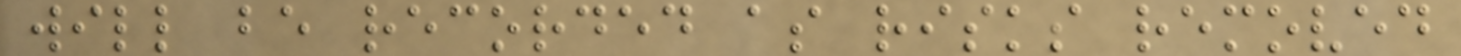will be recorded as risks removed
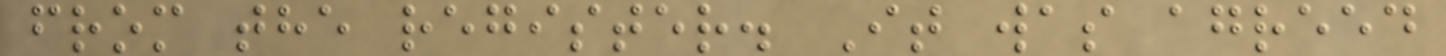from the register. It was agreed
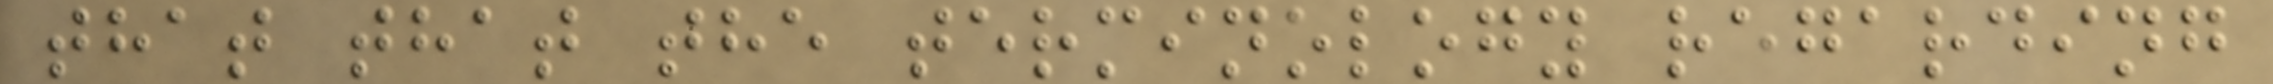that that the terminology regarding
